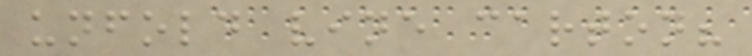unfold vine carton?
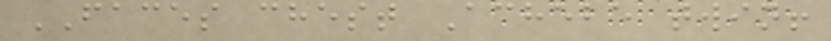FACES chest Achebe twin!
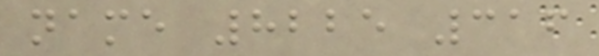name 8225 316
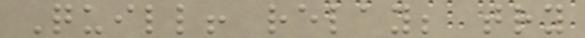Quill! relay; try
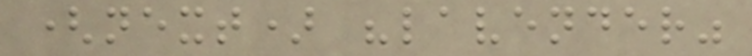(next) "lavender"
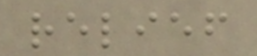relief
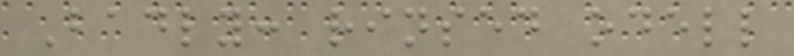Badly: rinsed odell
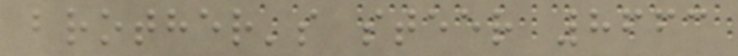brother's steer 8663
